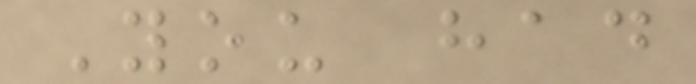You had
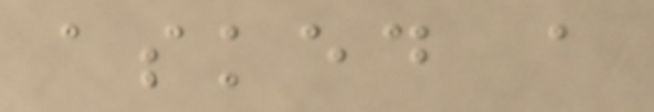asked a
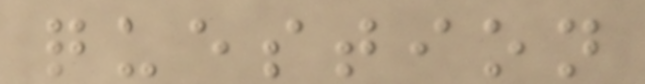question
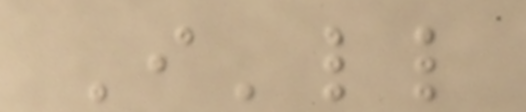I'll
